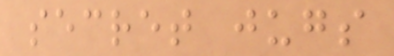secret jugs
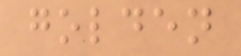golden
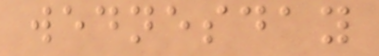wednesday
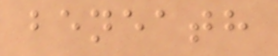beneath
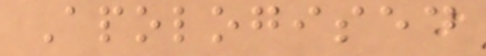Apologised
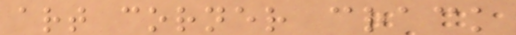art corner crack
